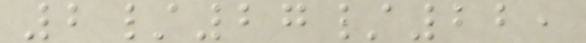2/27/22,
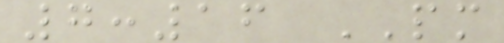7:16 PM
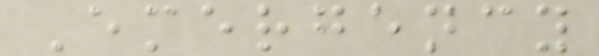Emergency
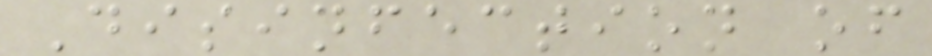Disinfection of
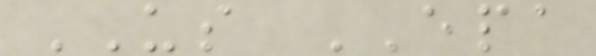US EPA
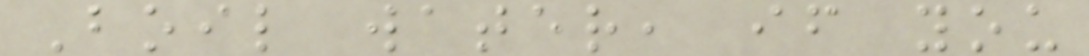Boil water, if you
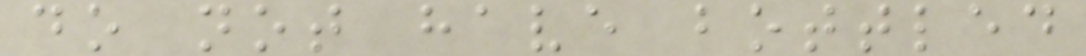do not have bottled
